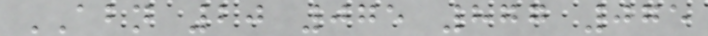ABN 20 075 877 075
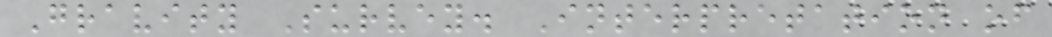Gravity Survey. Interpretation of
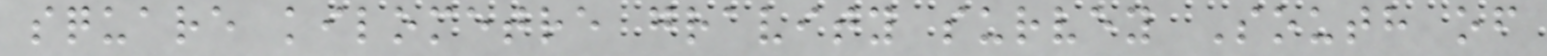square kilometre gravity survey South of
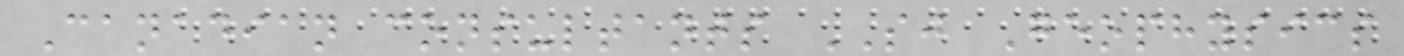Canadian consultants SJ Geophysics
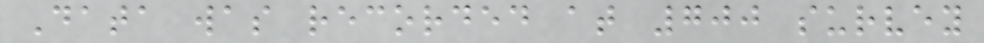Data was recorded at 700 survey
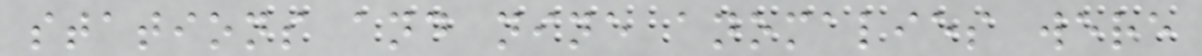stations and nine anomalies were
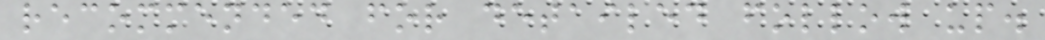recommended for detailed follow up.
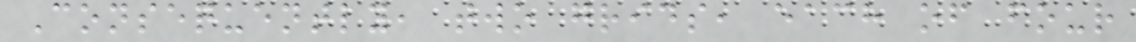Consequently, two grids, each of four
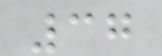37
